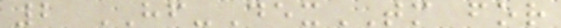2 HF-DexTM for
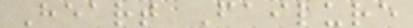Heart Failure
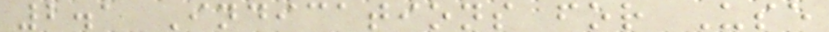2.1 Indications for Use
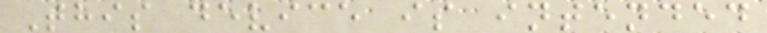This device is intended
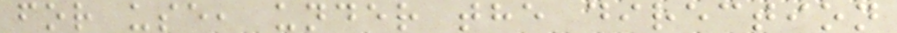for use, under the direction
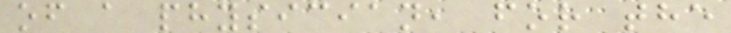of a physician, for the
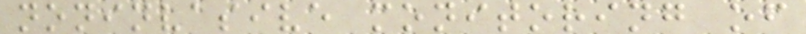noninvasive monitoring of
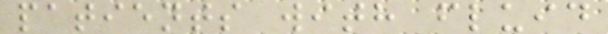patients with fluid
